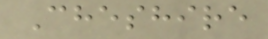Cheshire
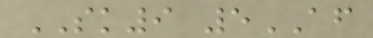SK9 5AF
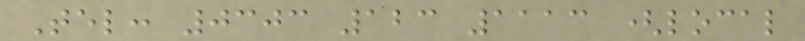Tel: 0303 123 1113 (local
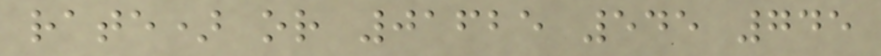rate) or 01625 545 745
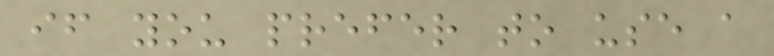if you prefer to use a
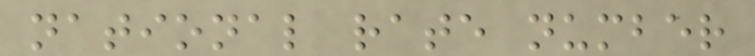national rate number
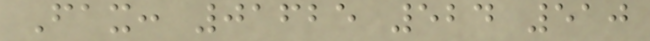Fax: 01625 524 510
